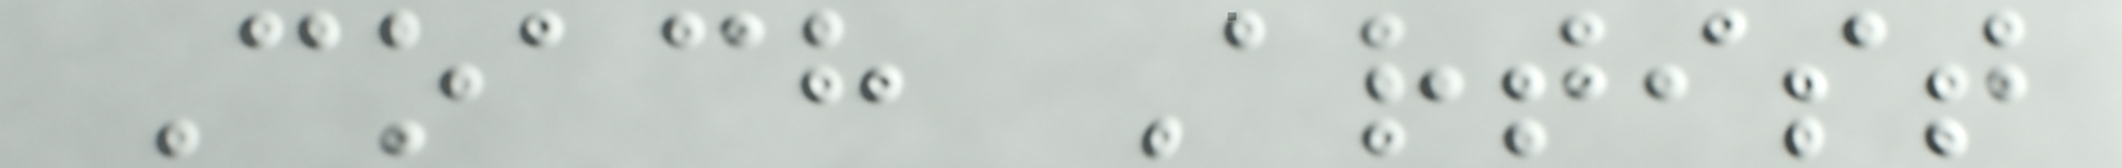Coach Artist
